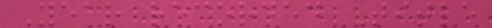Year recorded Title
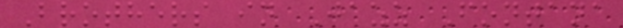Brothers in Jazz Fontana
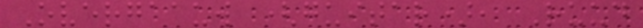Overgaauw (guitar), Ruud
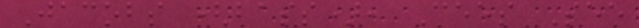Jacobs (bass), Cees See
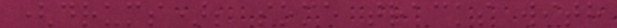(drums); some tracks with
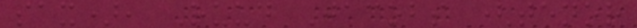sax), Ruud Jacobs (tenor
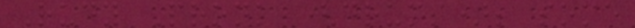Rudy Pronk (drums); some
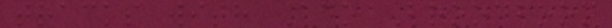tracks with Ado Broodboom
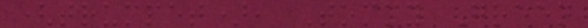(trumpet), Tommy Green
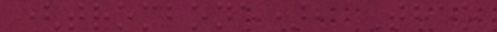(trombone), Theo
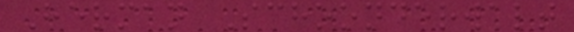Herman Schoonderwalt
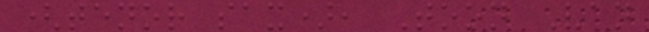(tenor sax), Toon Van
